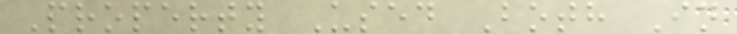Property Used Both In
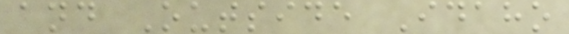and Outside Idaho
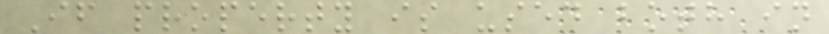If property is used both in
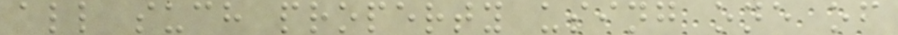all such property using one of
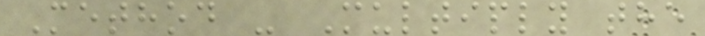Method - Multiply the
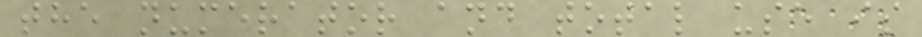the numerator and total use is
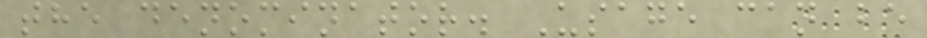the denominator. Usage can be
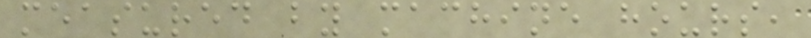measured by machine hours,
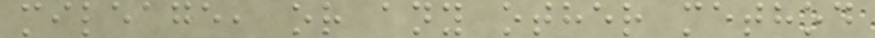mileage, or any other method
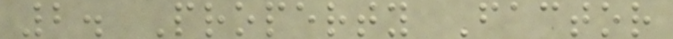2. Property Factor
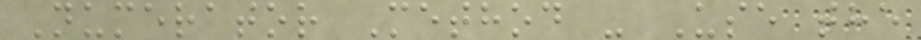Numerator Method - Use the
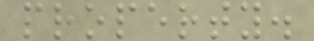property.
